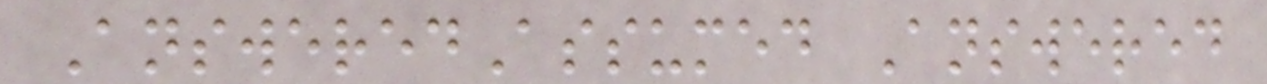AnsweredAssumed Answered
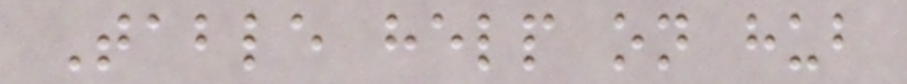Table help on hub
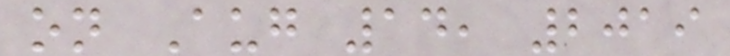on Aug 14, 2019
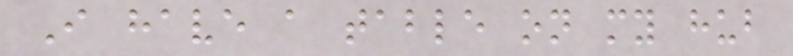I have a table on my hub
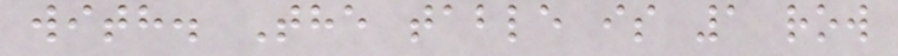with. The table is 1 row
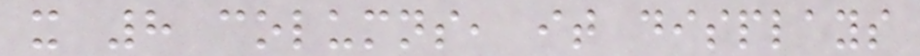x 8 columns, it displays
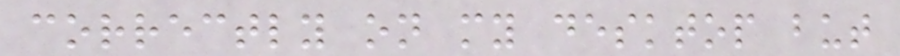correctly on my desktop but
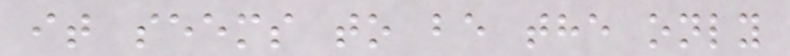it seems to be the only
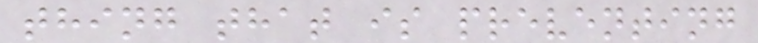thing that is preventing
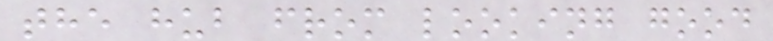the hub from looking good
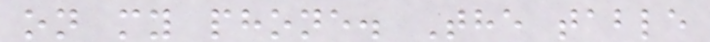on my phone. The table
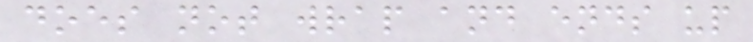does not wrap and ends up
